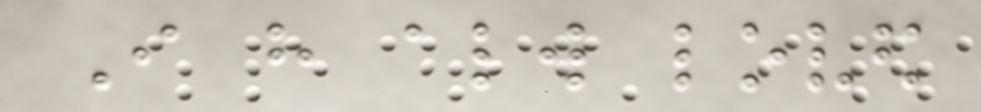I have always loved
